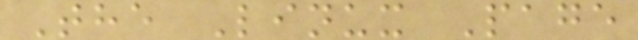The Linux Page
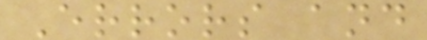Errors and
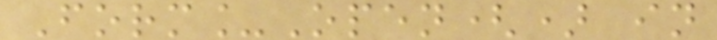Form_Open() in
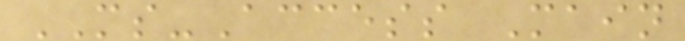MS-Access Main
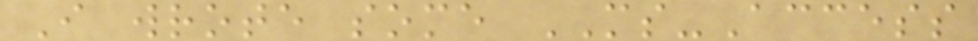I wrote some MS-Access
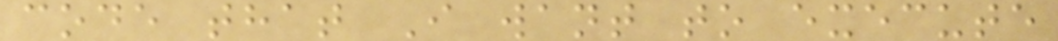code that I want to execute
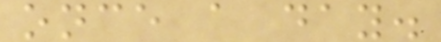once a day.
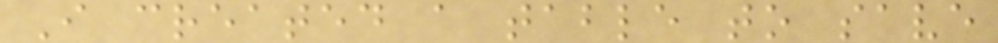I created a table to save
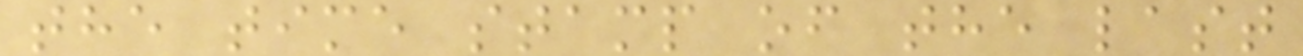the time stamp of the last
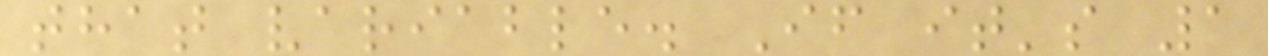that variable. If it's 1
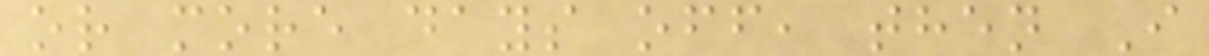or more days off, then I
